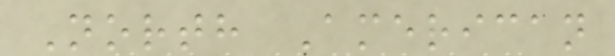North American
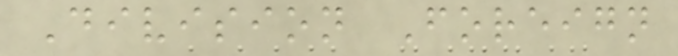Division Foreign
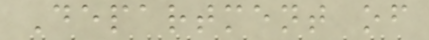Department of
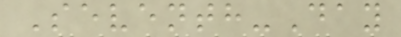Seventh-Day
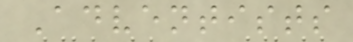Adventists
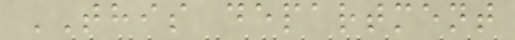THIS department
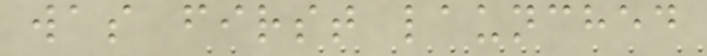was first launched
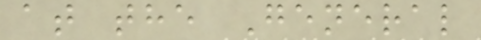at the General
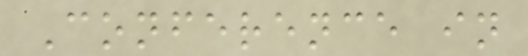Conference in
